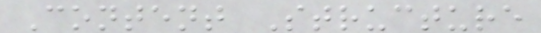Content Structure
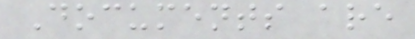Documents are
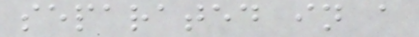separated in a
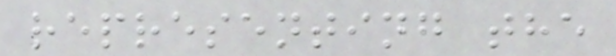representing the
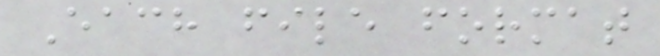Each file format
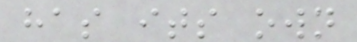has its own
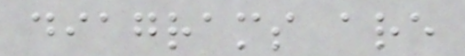diagrams are
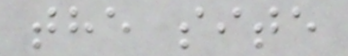the site
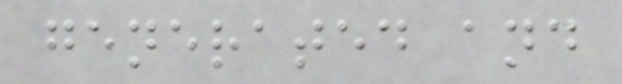generated and
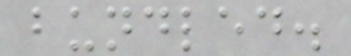bundled.
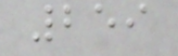259
